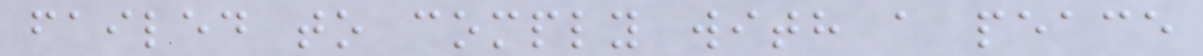failed to comply with a peace
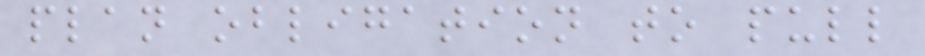plan obligation to pull
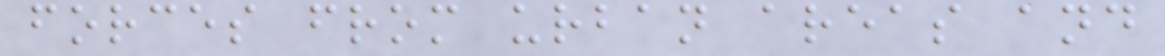forces from urban areas and
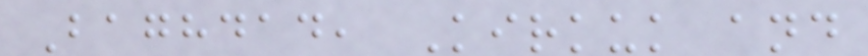Baghdad, Kirkuk and
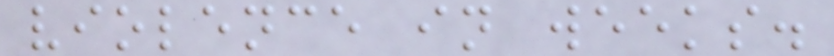violence in weeks.
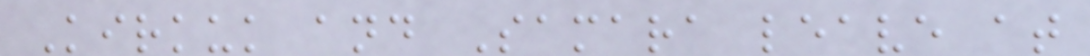Kirkuk and Samara leave at
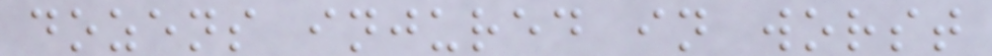dozens injured in worst
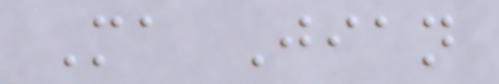Ma Jian
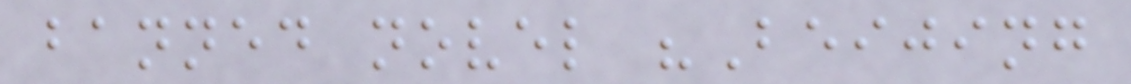banned novel "Beijing
